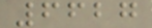6627
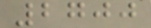2700
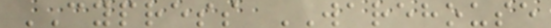CYPRESS WAREHOUSE
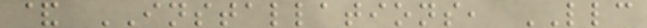& INSTALLATIONS, LLC
